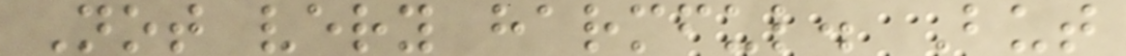Not very harmful. But
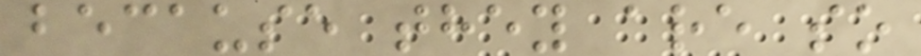because they are so
